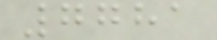7781
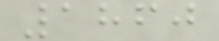1860
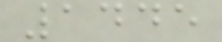1445
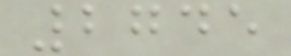2745
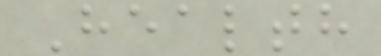Health
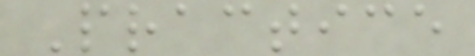Practice
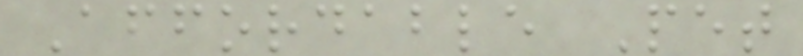Affordable Pet
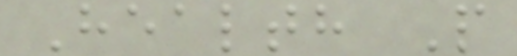Health P
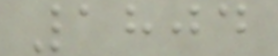1804
